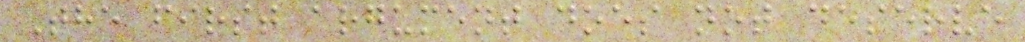The first argument does not deserve
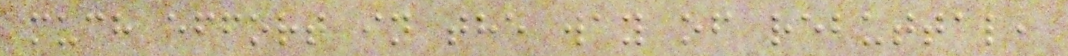much effort in the way of rebuttal,
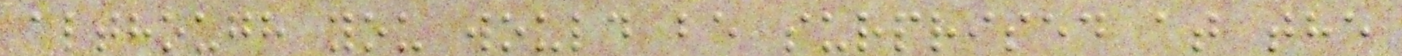although you would be surprised at the
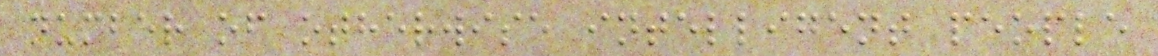number of otherwise intelligent people
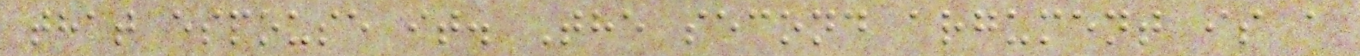that espouse it. The second argument is a
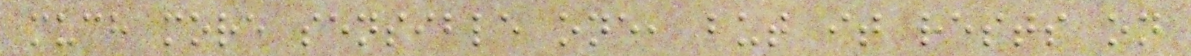much more sensible one, but it rests on
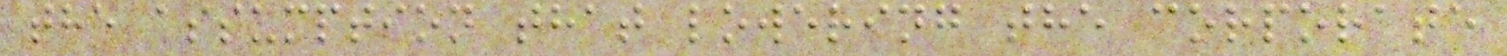the assumption that lowering the corporate
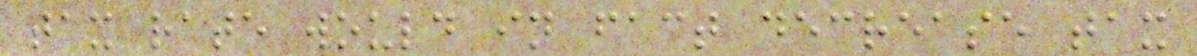tax rate would in fact decrease tax
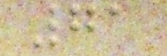71
